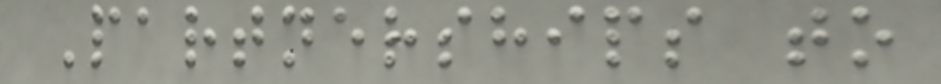Partnerships to
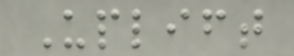Uplift
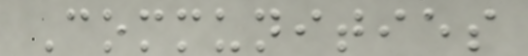Communities
